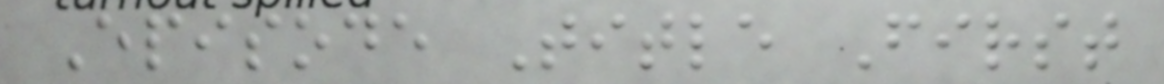Episode Title First
